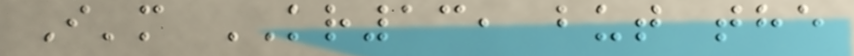I'm KR13, but the
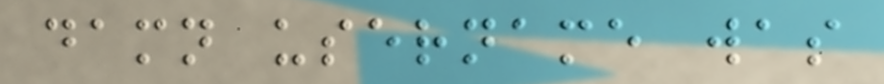damn username was
